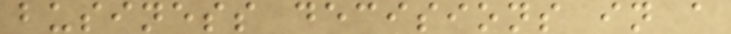business decisions in a
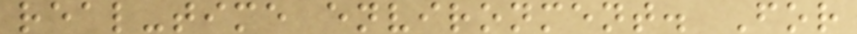real-time environment. For
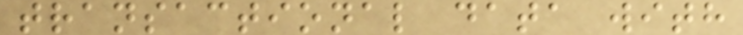transactional data with
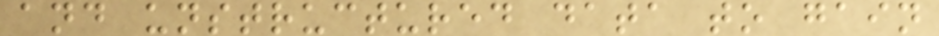and unstructured data to gain
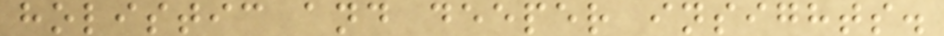holistic and deeper insights.
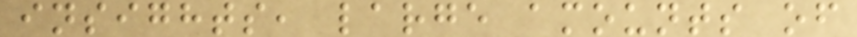insights, large amounts of
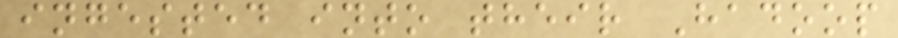ingested into their Hadoop
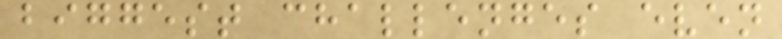biggest challenges even
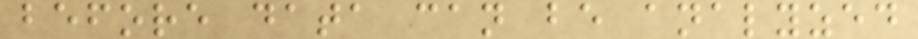before data can be analyzed
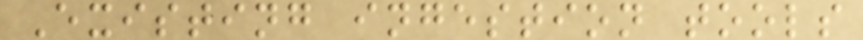Existing ingestion tools
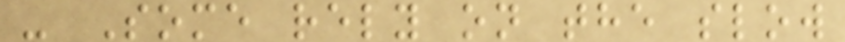- Some rely on the slow
